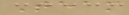Team
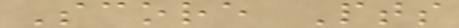Score Pts
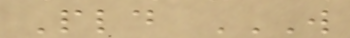Pld W
